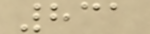831
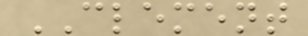CLEMENT
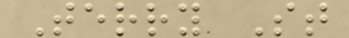Terry St
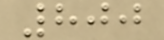800
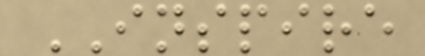INSPIRE
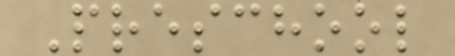Preschool
